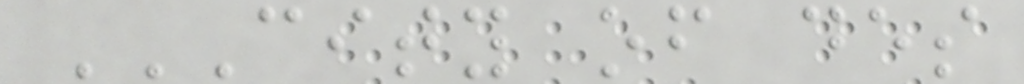CITY OF DES
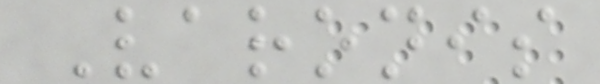Varonis
